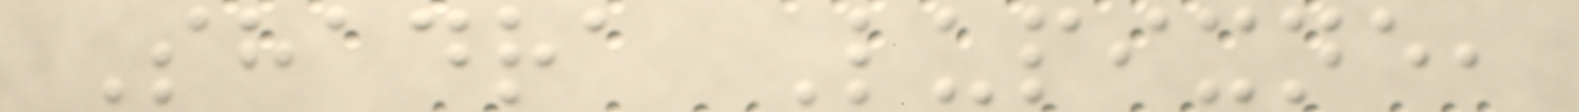Shadra Lupixne,
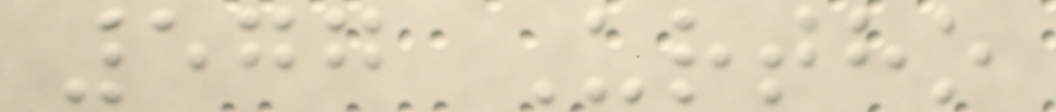577 Urtho
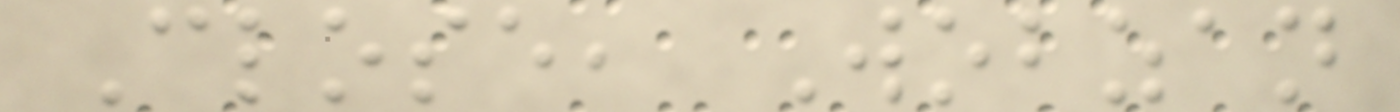Close, Wobzan
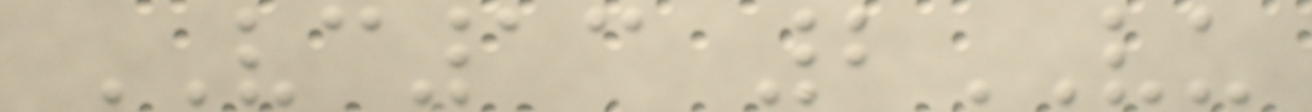VC13 2VU
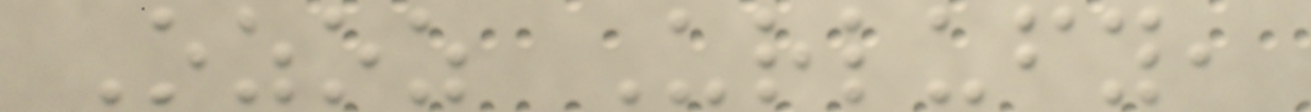Ozoz Urlufy,
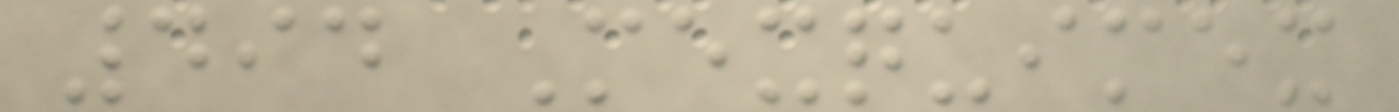494 Mexquimex
